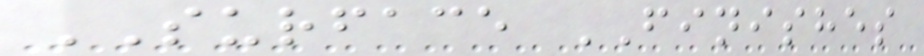SURFACE FINISHES
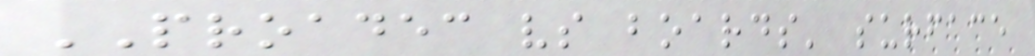PROADEC vs boards' surface
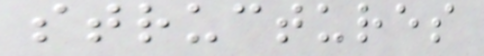structures
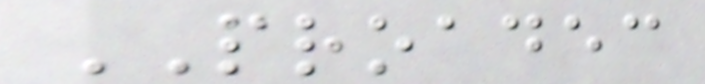PROADEC
